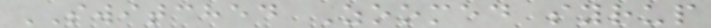SWITCHED Zoomed syrup
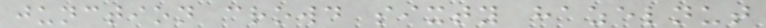junction crowd sixty hazelnut
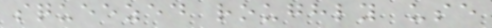squeezed roughly use
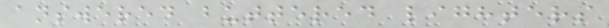answered buttered lighters
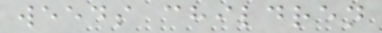weeds children
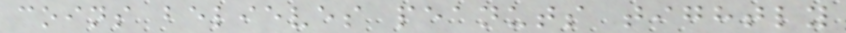coins believes peanuts tightly
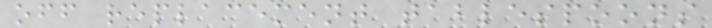off replacement tablespoons
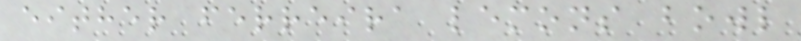either ferreira lemons bowl
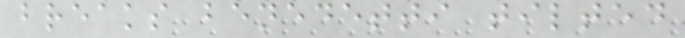breaks benedetti tilted
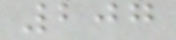207
